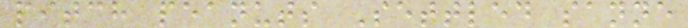pitch peanuts Settled sanne
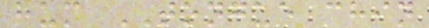hum TONGUE chin
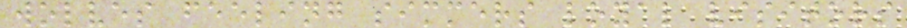wolves feeling simmers loyal visitors
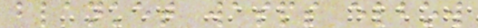blanket wasps elbow
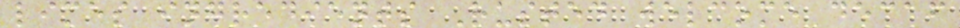limes ingredients Rusted welcome decaf
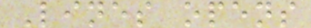Lines opens
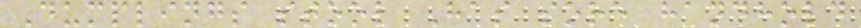Dumplings stool Has sore handhold
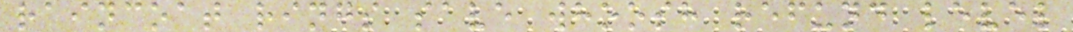raincoat rings save whoosh refund level
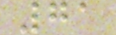71
